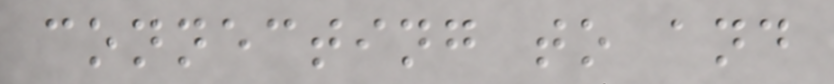connecting to and
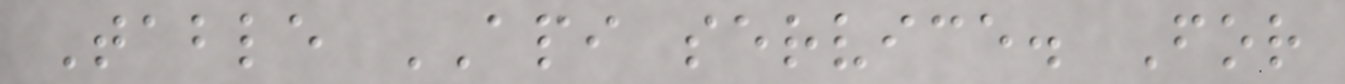Table API service. For
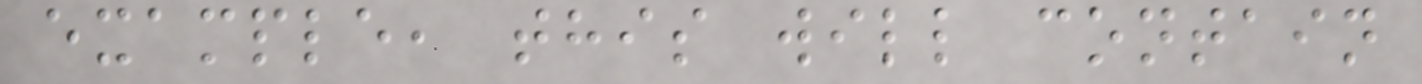example, this will contain
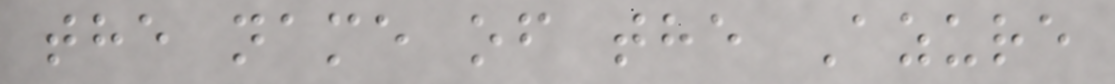the name of the Azure
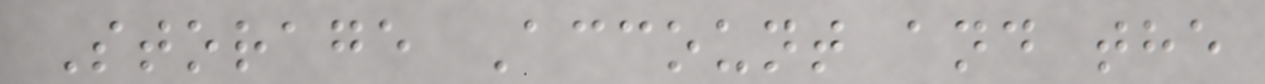Storage Account and the
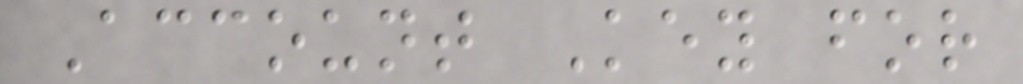Account Key for
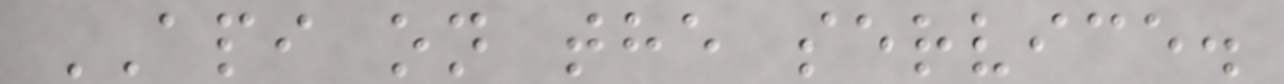API on the service.
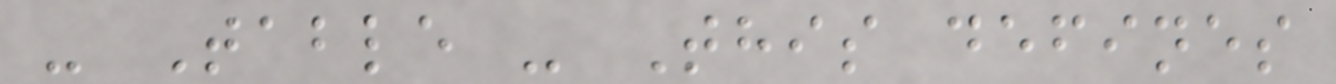- Table - This defines
